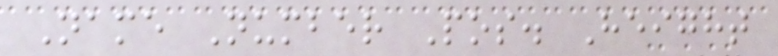Name Number Pos. Height
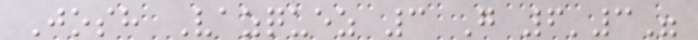Josh Vazquez 3 G 6'3"
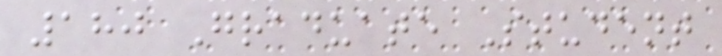180 Graduate Student
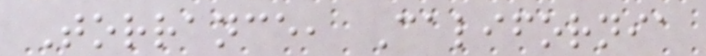Torrance, California
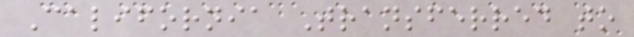California Transferred to
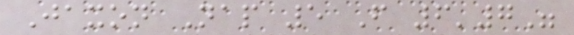Jaxon Nap 5 F 6'7"
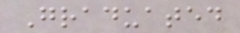Graduated
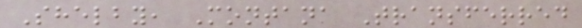Shelby, Montana Transferred
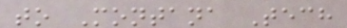to Montana Tech
